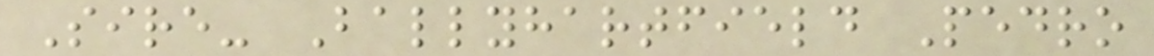Sire- Ballyhartfield Pedro
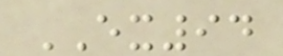EX94
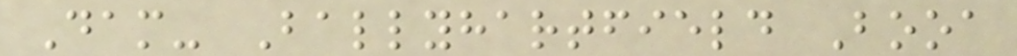Dam- Ballyhartfield Booa
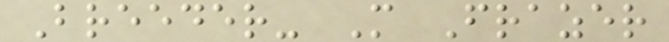Breeder- M Frazer
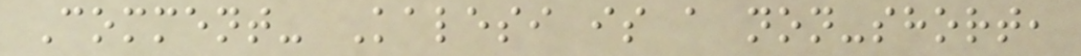Comment- Kalesi is a non-short,
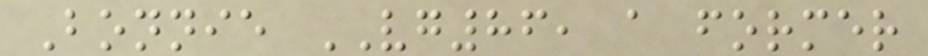Bonnie VG86, a former
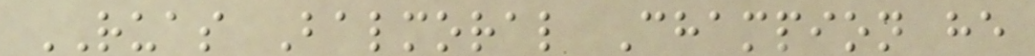RUAS Balmoral Champion he
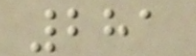281
